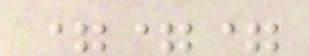===
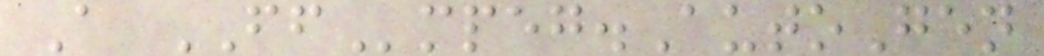A FFmpeg.AutoGen
